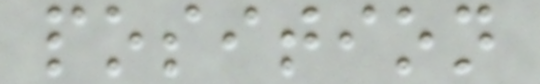position
